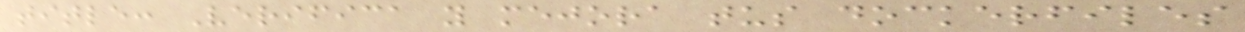title: Verifica y mejora tus dockerfiles
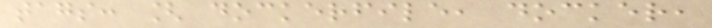tags: [ dockerfile, docker,
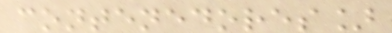contenedores]
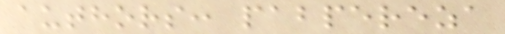authors: pabpereza
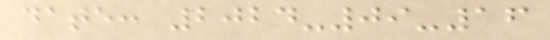date: 2024-09-16
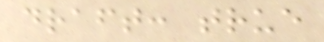draft: true
